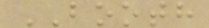BOOTH
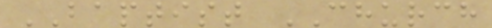BAPTIST CHURCH
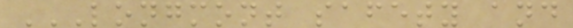LONGMONT SAFETY AND
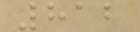812
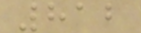812
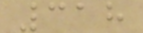318
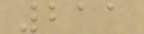211
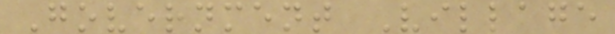Government Village
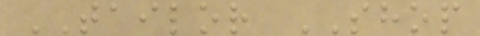TAILOR SHOP
